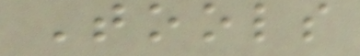Tools
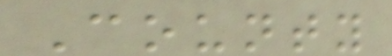County
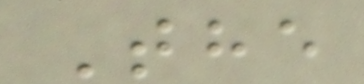The
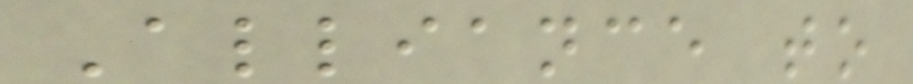Alliance to
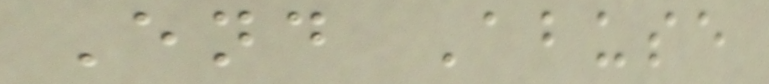End Abuse
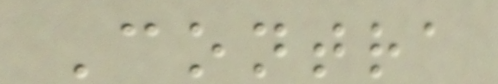Contra
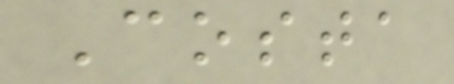Costa
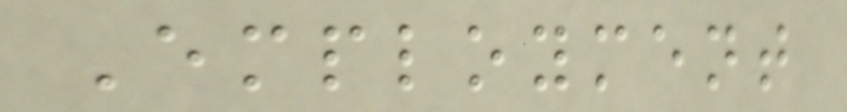Employment
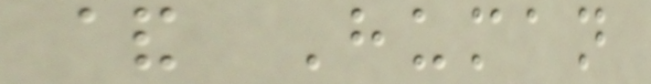& Human
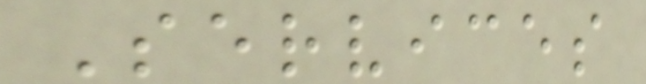Services
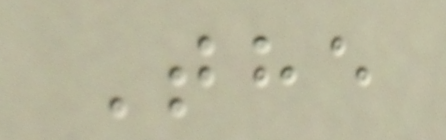The
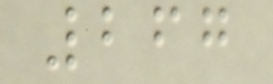267
